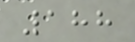188
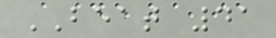BEAT 41
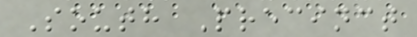South Precinct
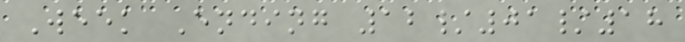Week Ending 12/01/18
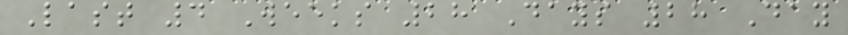Last 4 Weeks 28 Days 28 Day
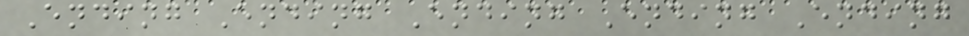Ending Ending Ending Ending Ending
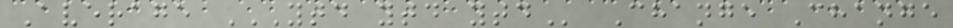Average YTD YTD YTD Change Change
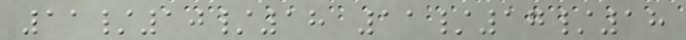11/10/18 11/17/18
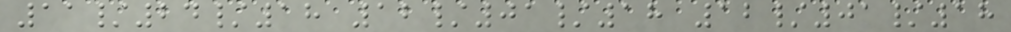11/24/18 12/01/18 12/01/18
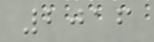2016
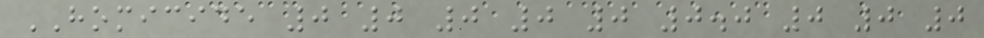HOMICIDE 0 0 0 0 0 0.0 0 0 0
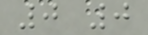0 0
